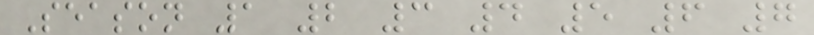Season 1 2 3 4 5 6 7
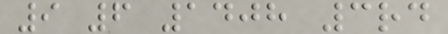9 6 1408 3rd
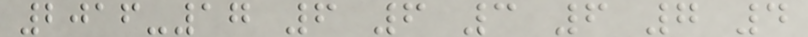2016-17 6 6 3 6 7 4
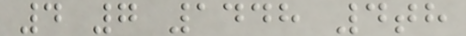4 7 1448 4th
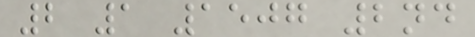2 1 1507 2nd
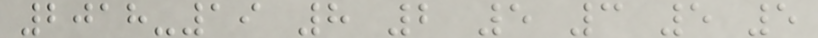2018-19 8 2 5 3 5 5
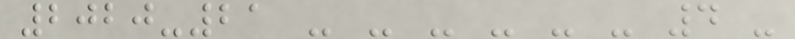2020-21 - - - - - - 4 -
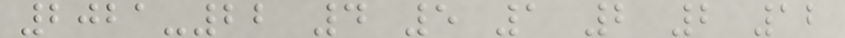2021-22 4 5 1 2 2 12
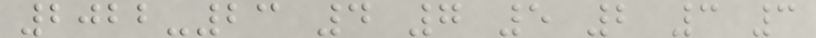2022-23 4 7 5 2 3 3
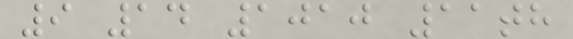9 14 1010 11th
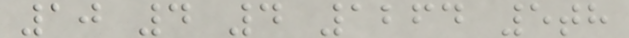10 4 4 1264 5th
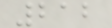212
